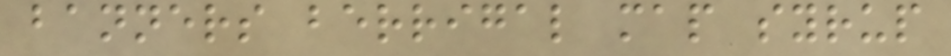banners berrigal map syrup
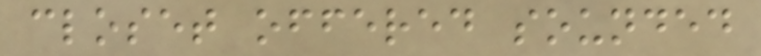closet offered sounded
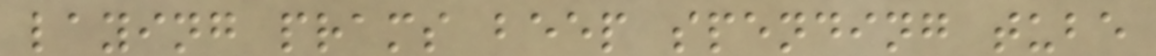laying prams beep spending tube
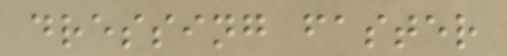dressing faster
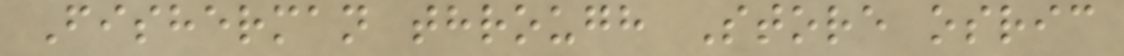Fisherman through Store osric
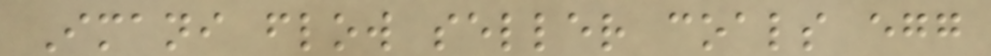Imani flow seller coals egg
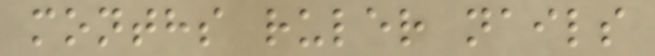months ruler nails
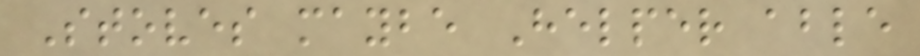Stoves maybe Helper able
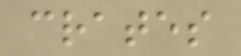crates
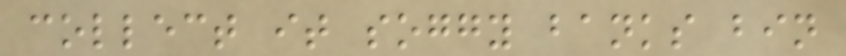collect it soggy banks bin
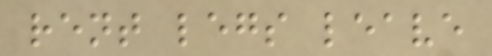rent legs leave
